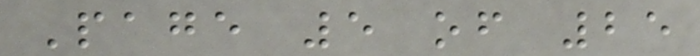Page 5 of 25
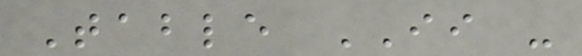Table II -
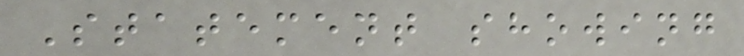Statement showing
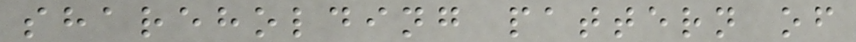shareholding pattern of
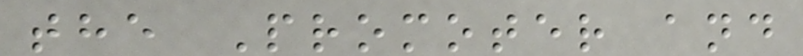the Promoter and
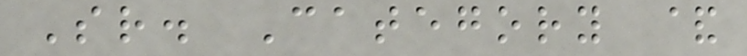Sr. Category &
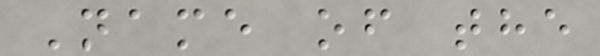Name of the
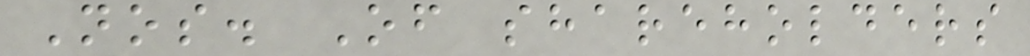Nos. Of shareholders
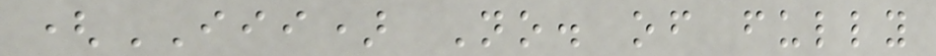(III) No. of fully
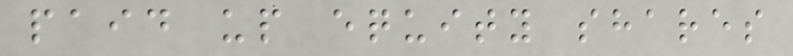paid up equity shares
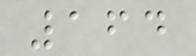164
